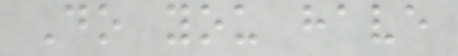Do you have
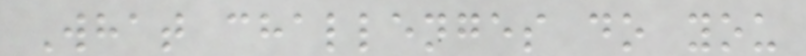What challenges do you
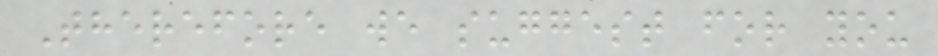Therefore we suggest for you
